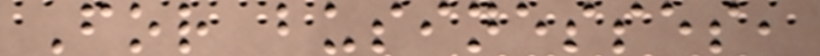For businesses,
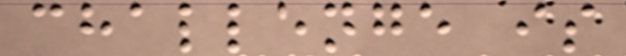challenge is
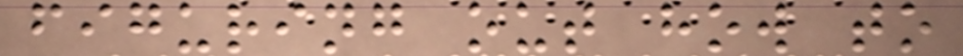figuring out how to
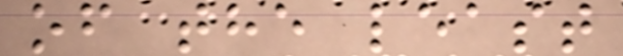of the least
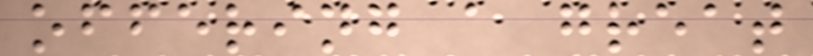offering a great
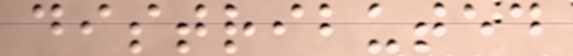distributed
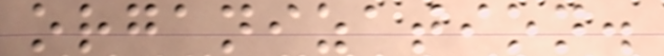organization.
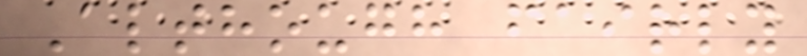Although fairly
